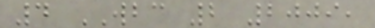4 WBC 2 2009,
